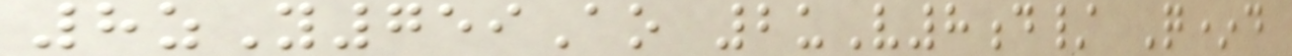8zY759Ao 2uV8d/ Q*d
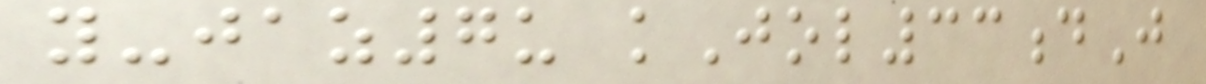y-jaz7u kJol33dJ
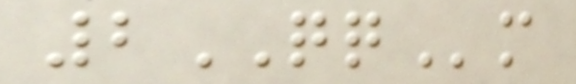2QQm
